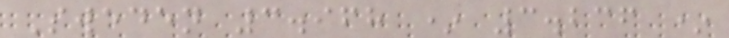Sweden 3.968 * 3.236 *
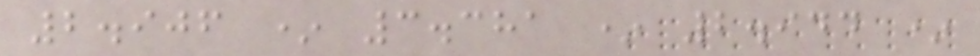2.906 * 3.381 * 2.944 *
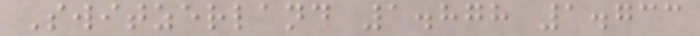Switzerland 1.878 1.733
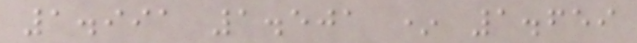1.991 1.501 * 1.659
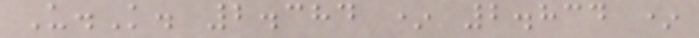U.K. 2.384 * 2.834 *
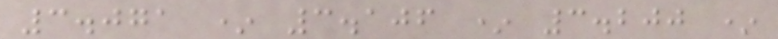3.071 * 3.106 * 3.200 *
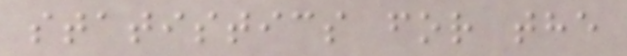statistics for the
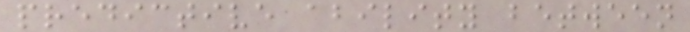predictive ability between
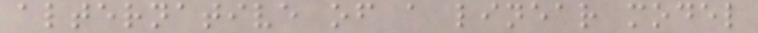alternative of a linear model
